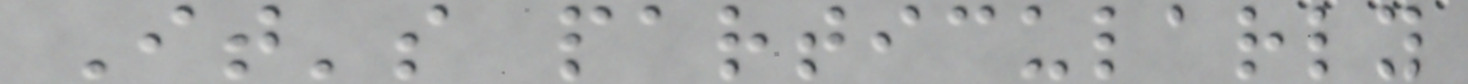It's particularly
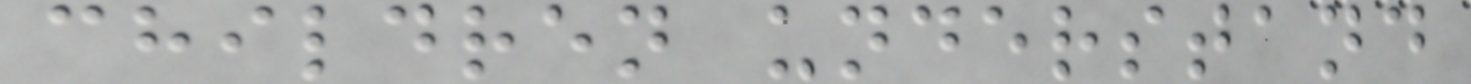children understand
